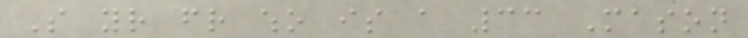So your friend who is a 33 Mason
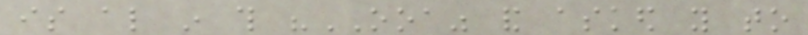is also in this "OOA" and asked you to
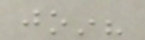join?
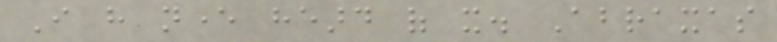I have never heard of it. Abraxas
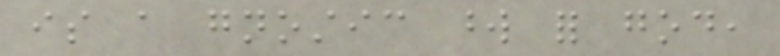is a gnostic word for god,
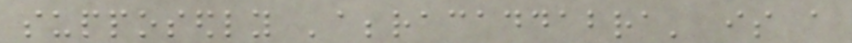supposedly 'abbracaddabra' is a
